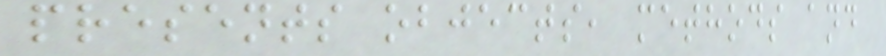presents objects, methods and
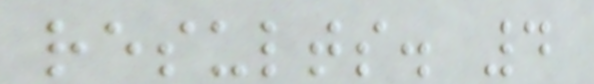results. 4
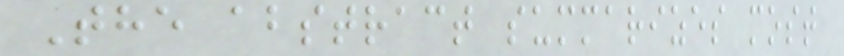The abstract summarizes most
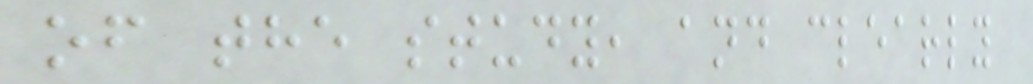of the study, and clearly
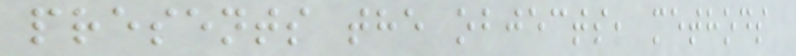presents the objects, methods
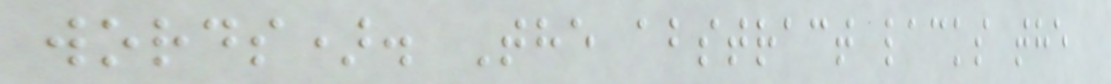words). The abstract lacks the
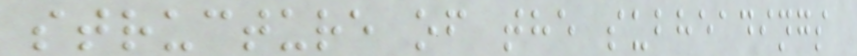structure of the subheadings
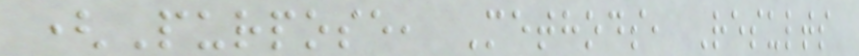(Purpose, Methods, Results
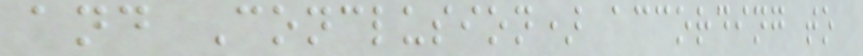and Conclusion) according to
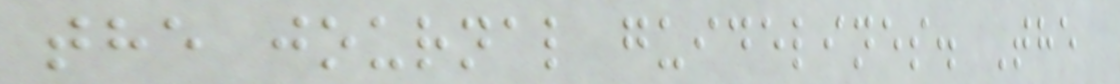the journal guidelines. The
